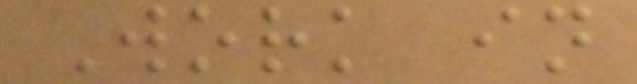Work in
